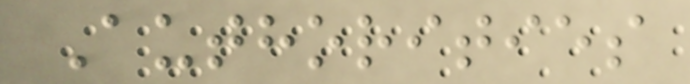Authorities
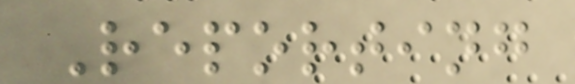Reporting
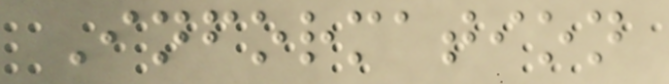Information
